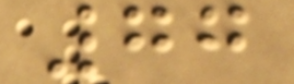77
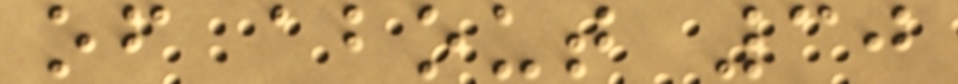of about 30
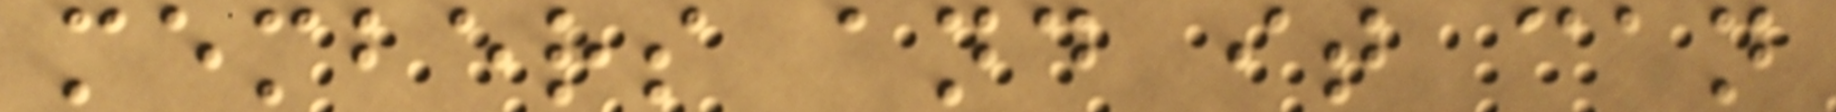members and it can
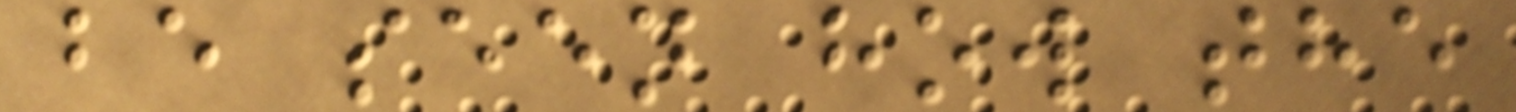be seen how the
